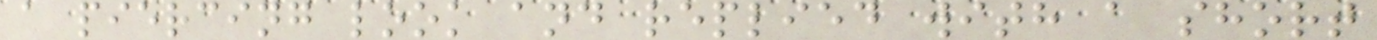a piercing look and replied with a short
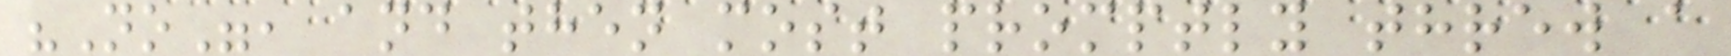"No", and then most promptly threw a
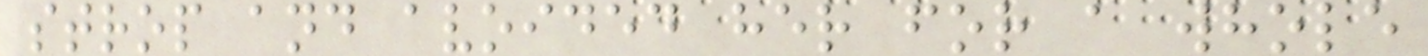strop and avoided her for a whole
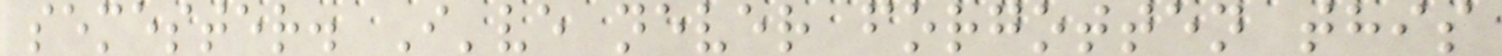semester. I've never forgotten this
